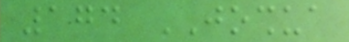174 JOSHUA
